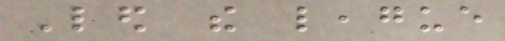Led the league
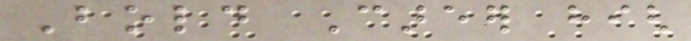Bold Career high
